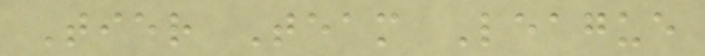Tier Team League
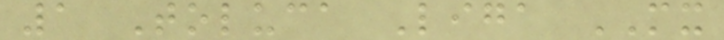1 Toluca Liga MX
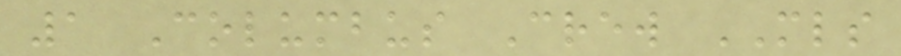1 Columbus Crew MLS
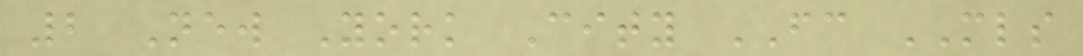2 New York City FC MLS
